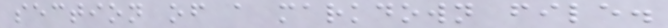section of a markdown file.
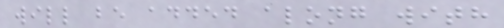will be added along with
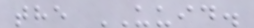the UUID.
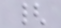{
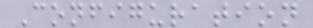Configuration
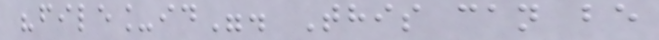"file_id". This can be
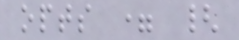opts = {
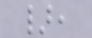},
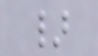}
